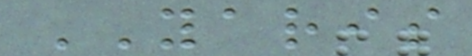YARIS
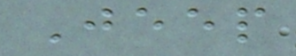Jeep
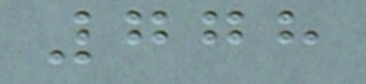778
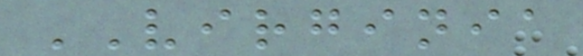VIRGINIA
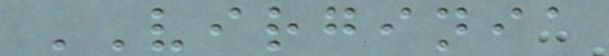VIRGINIA
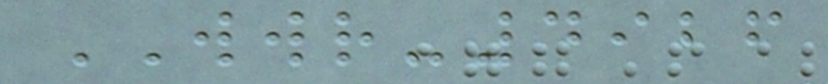WWR-4926
